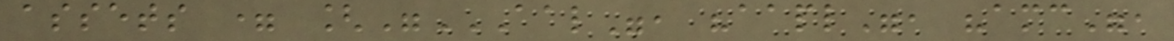assets = ["AAL", "AAPL", "AMC",
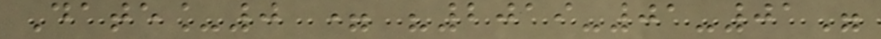Date_0 = "2019-01-01"
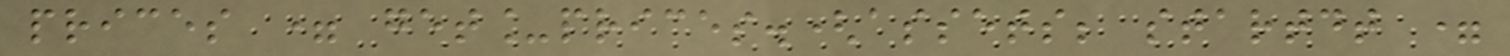prices = get_prices.(assets; startdt =
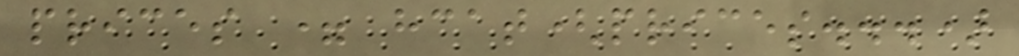prices = hcat(prices...)
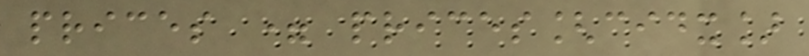prices = prices[cidx]
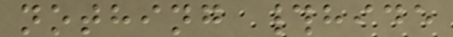nothing #hide
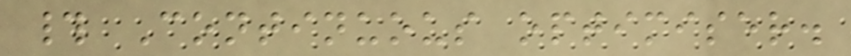# Continuous optimiser.
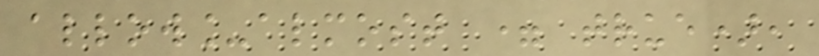allow_almost = true),
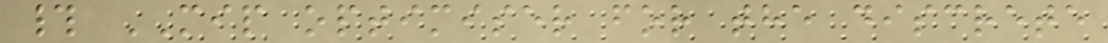# MIP optimiser for the discrete
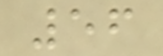56
